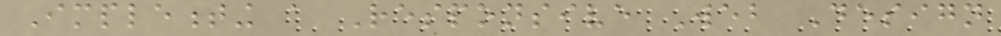Implementing a Responsive Web Design
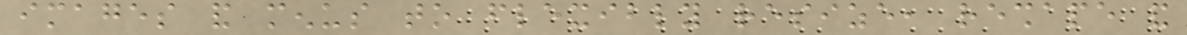images and menus to flexibly resize, reshape and
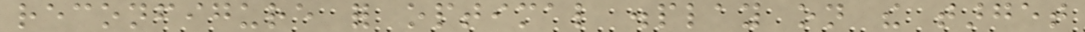reconfigure for optimal display on the target
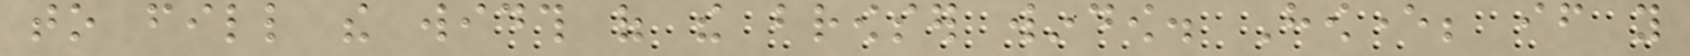to fill the width of the browser window. However; if you
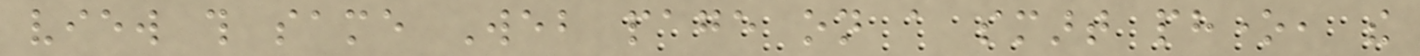view this same Web page on a smart phone, the
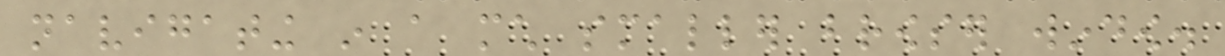navigating in a much smaller browser window.
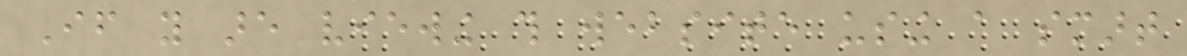If you are viewing this website using a smart
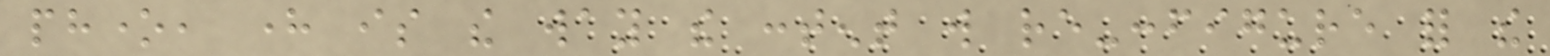phone, here is the way the content will re-configure for the
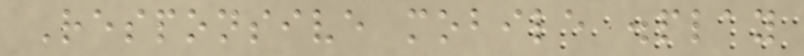Responsive mobile display
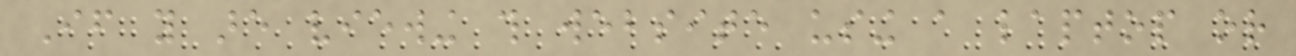If you are viewing this website using a laptop or
